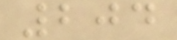204
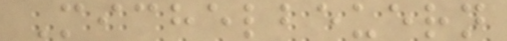Michelbeuern
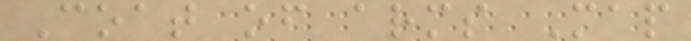Coat of arms Map
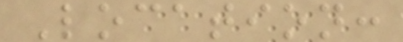Location:
